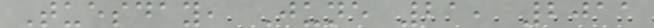Tuesday, June 21, 2011
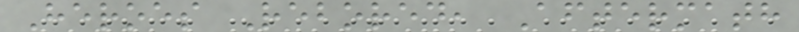Heroes Rebored, Aftermath
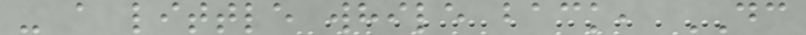- a little while back, DC
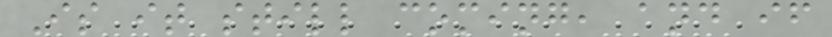Is it still coming, and if
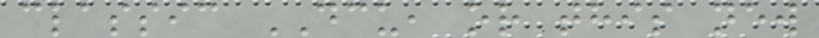classic DCU, or this new
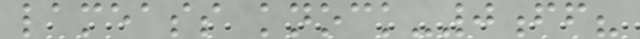lameass knock-0ff?
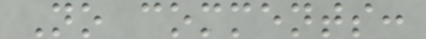No comments:
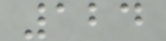124
